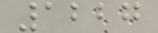1227
